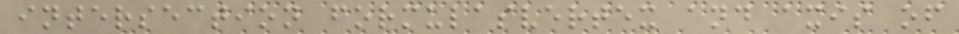intersection formulasvertex and axis of
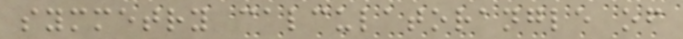symmetry calculatorangle of
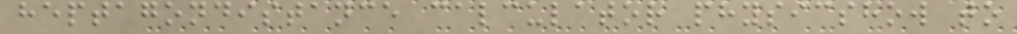heptagondistance calculator physicshow to
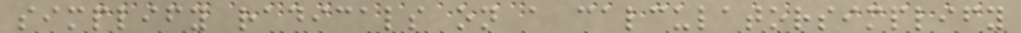simplify radicals on a calculatorsimplify
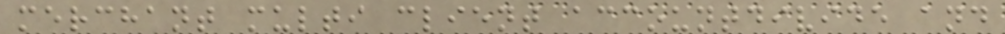merchant multi client accountdivide and
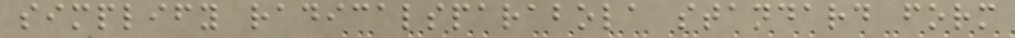simplify radicalsparabola standard form
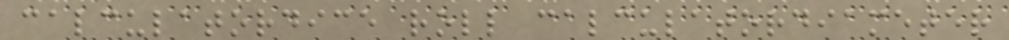calculatordice roll calculatordiameter
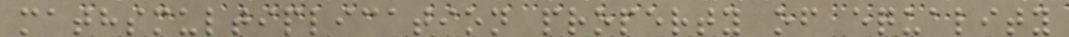mathsmultiplication property of equality
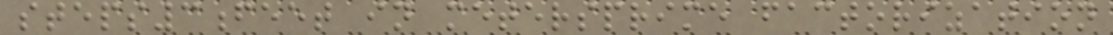steps3feet in metersprime factorization
